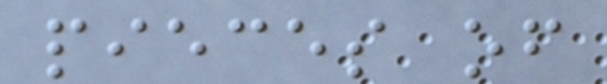pieces of
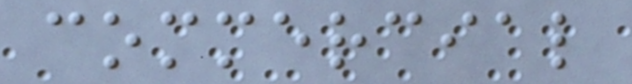commercial
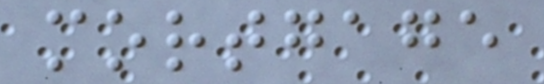mortgage
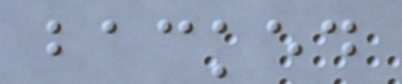backed
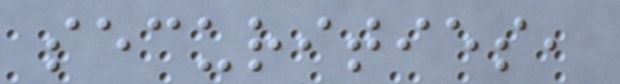securities,
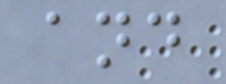and
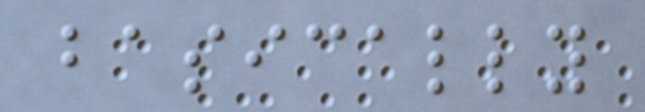basically
